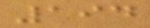194
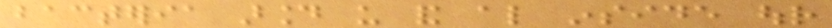bacteria around us and also inside our
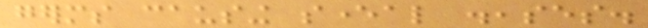germs causing several diseases.
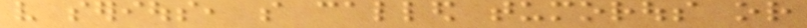very serious, so called tumorous or
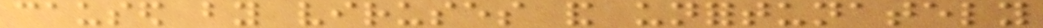caused by viruses and unfortunately
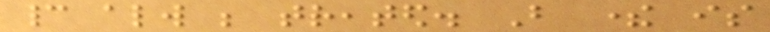cannot always be treated. But there is
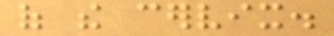of the cervix.
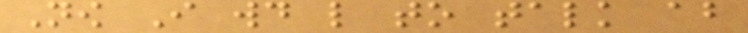Now I would like to talk about
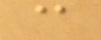@
